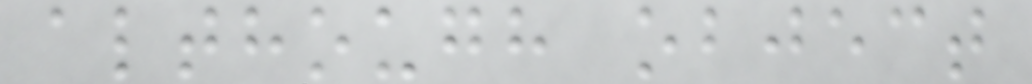although object
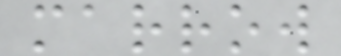marrow
